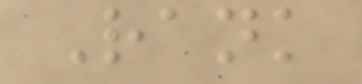Rank
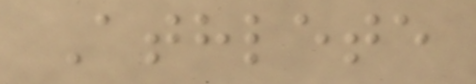Athlete
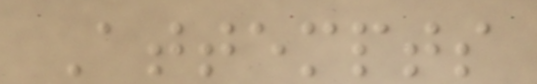Attempts
